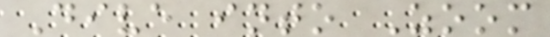Dive into Zoom
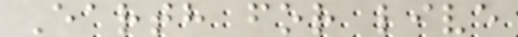Earth for live
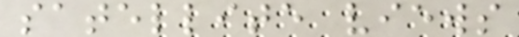satellite views
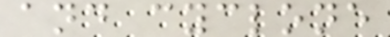and cyclone
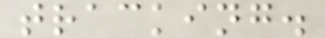tracking.
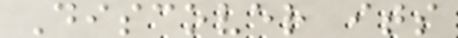Discover its
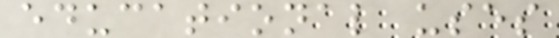educational uses
